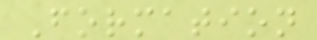Formation
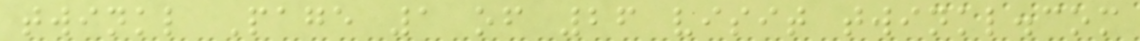twinkl Page 1 of 26 visit twinkl.com
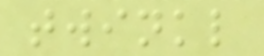twinkl
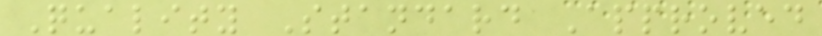Quality Standard Approved
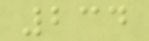234
